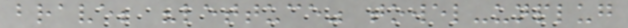brave; "lettuce" towel-unplug
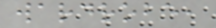wardrobe,
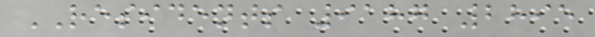RESIDENTS 9187 2895
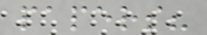papers?
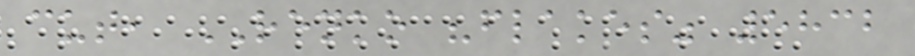cut, RENKO "flakes" 5832
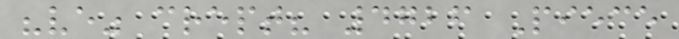"ve" crept? 4726 Piece
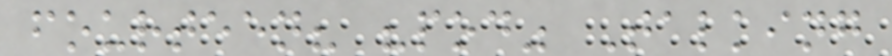fourteen? "pod" Talking
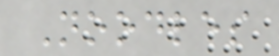Noodles
